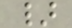}
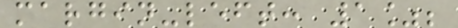margin-left: 1%;
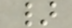}
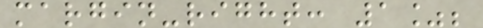margin-right: 1%;
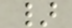}
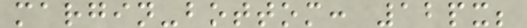margin-bottom: 12px;
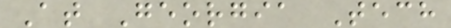At Georgia Tech
